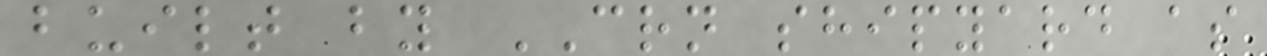built by CRN shipyard as
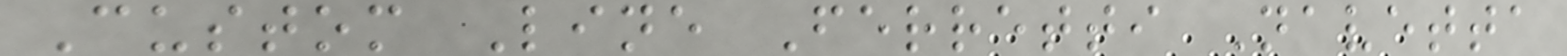Custom Line Ferretti Navetta
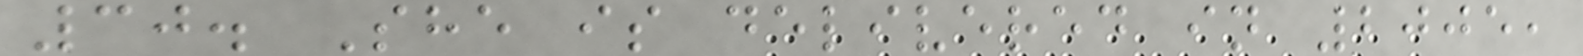30. She is delivered in 2005,
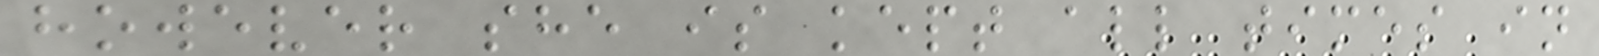however she is kept all times in
